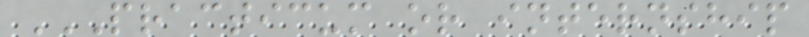PRACTICUM OR INTERNSHIP
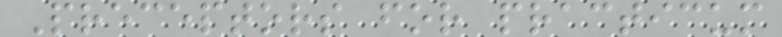Preceptors for practicum
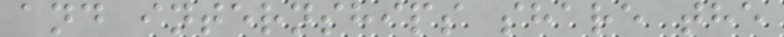and internships share the
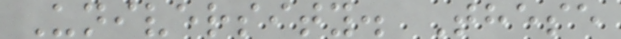University. These
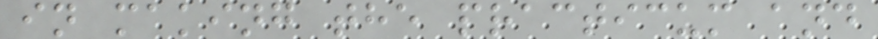in making the practicum and
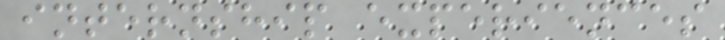internship experiences
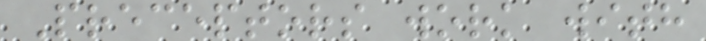Preceptors work with
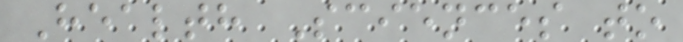Health Sciences to
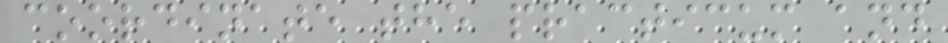coordinate the practicum and
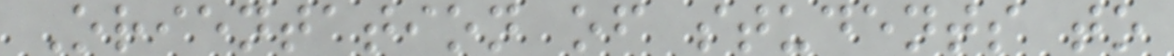Orientation of students to
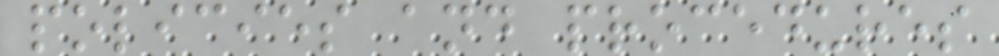policies and procedures
